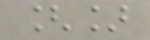[]
